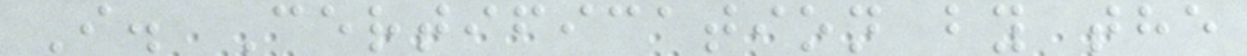I. Certification by the
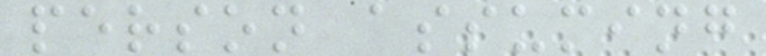person assuming
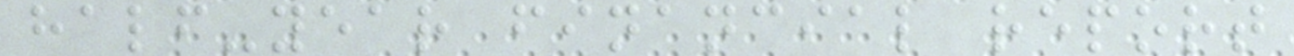half-year financial report
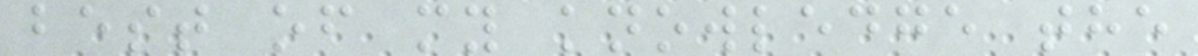best of my knowledge the
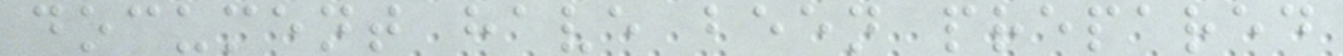document have been prepared
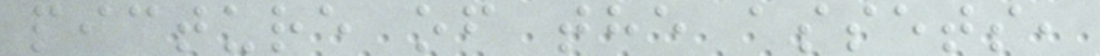picture of the assets,
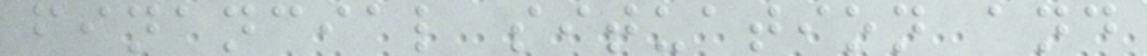financial situation and
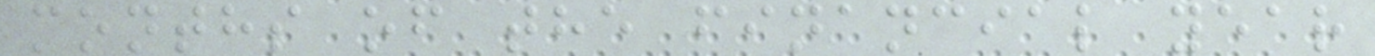months of the financial year
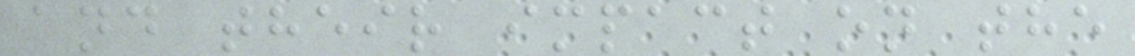and their impact on the
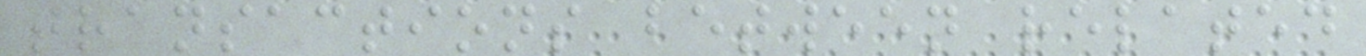transactions between related
